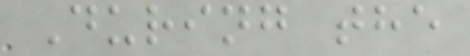During the
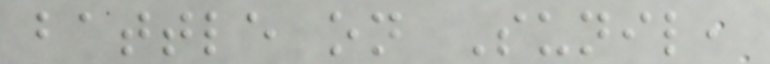battle on Sunil,
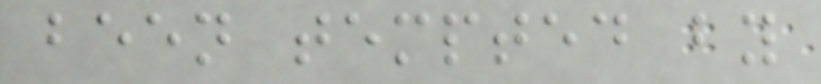been tempted by
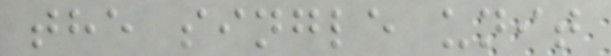the single unit
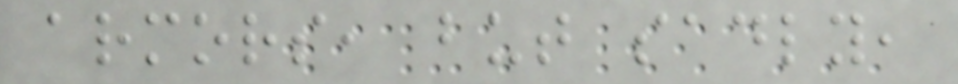armors, but sadly,
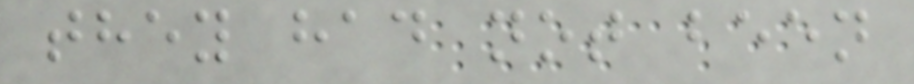they had not been
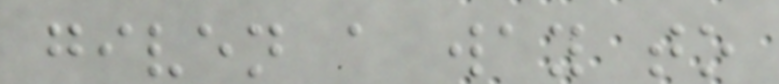given a way to
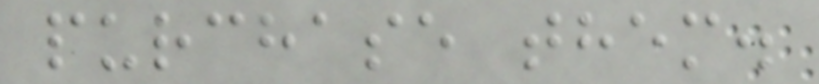purchase them.
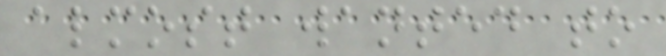almost wanted to
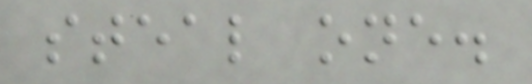steal one.
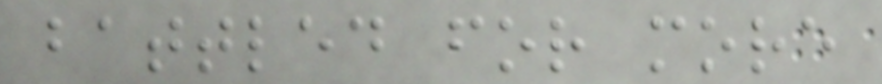battled for more
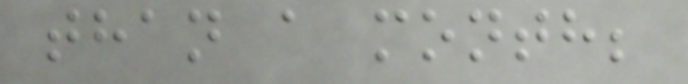than a month;
